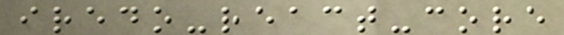iredo-react-core
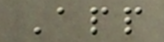App
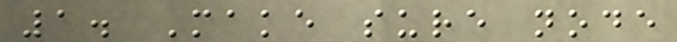1. Make sure node
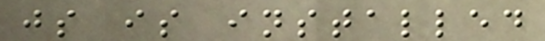js is installed
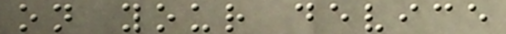on your device
